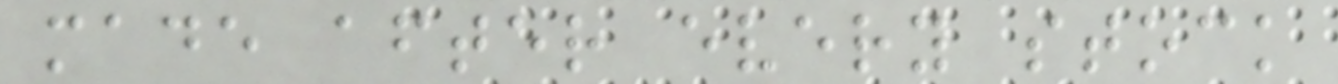made after every stock
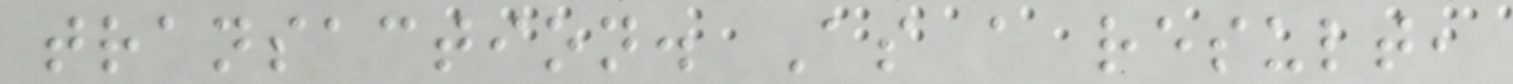transaction. As a result,
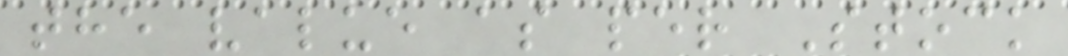the value as per Stock
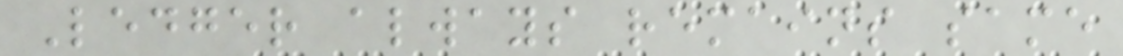Ledger always remains same
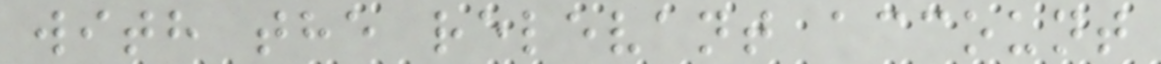with the relevant account
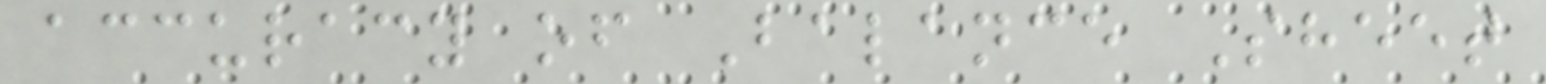accuracy of Balance Sheet
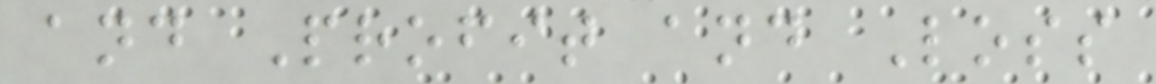and Profit and Loss
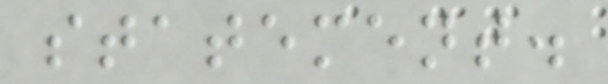statement.
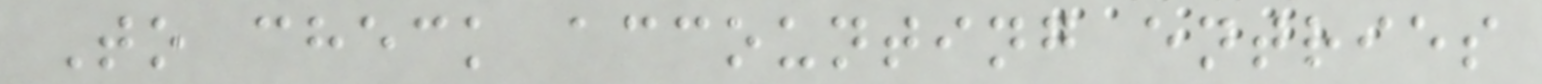To check accounting entries
